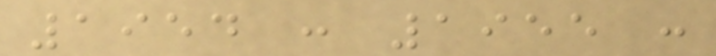1954 : 1955 :
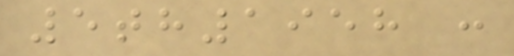5th1958 :
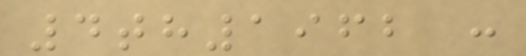4th1962 :
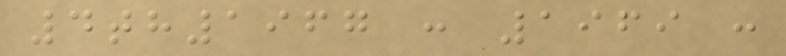4th1967 : 1969 :
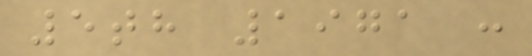5th 1971 :
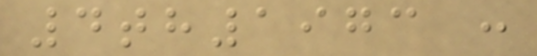4th1973 :
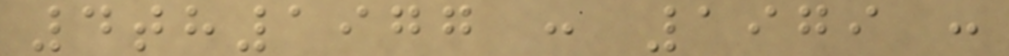4th1977 : 1979 :
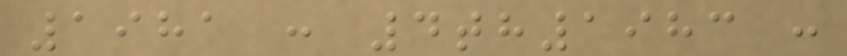1981 : 4th1983 :
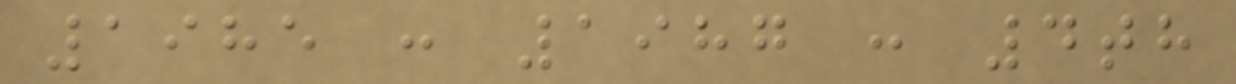1985 : 1987 : 4th
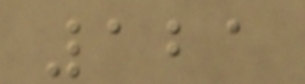121
